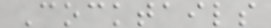Cocktails
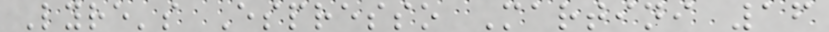Lyre's Espresso Martini 16
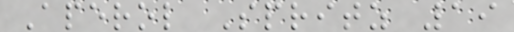Aperol Spritz 19
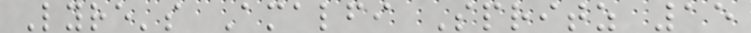Lyre's Amalfi Spritz 15
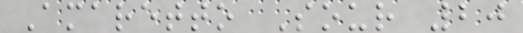Amaretto Sour 20
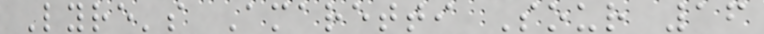Lyre's Amaretti Sour 16
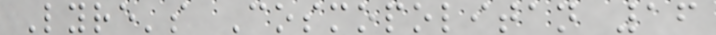Lyre's Cosmopolitan 16
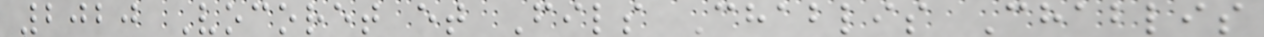2020 Vocoret et Fils Chablis Chablis
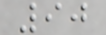90
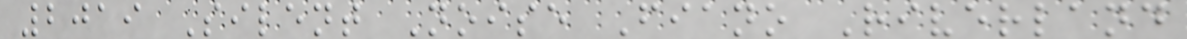2019 Silent Noise Fiano Riverland
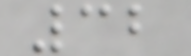32
